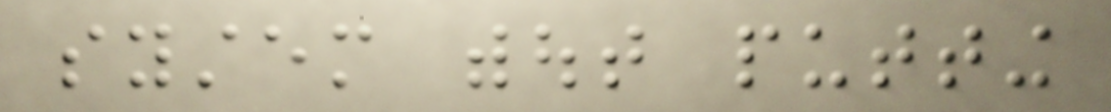system without putting
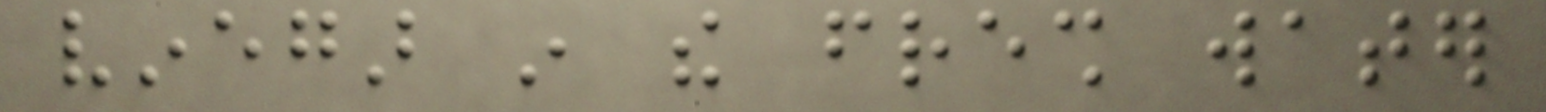vinegar in the fresh water
